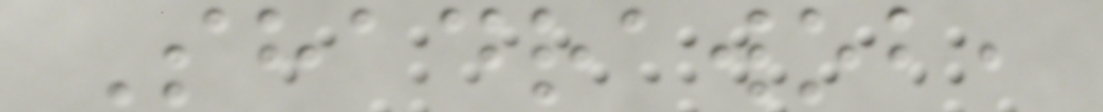Shadrawob,
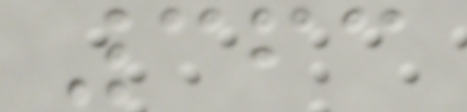363
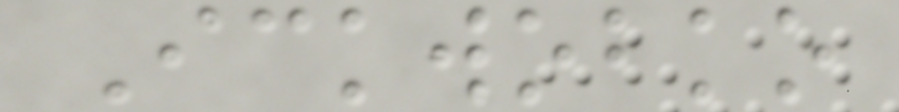Ickwobko
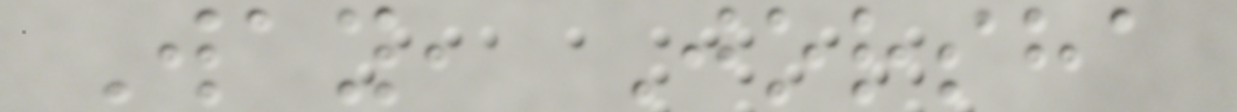Way, Jorsha
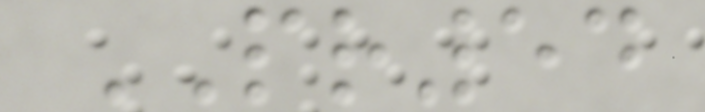PR54
